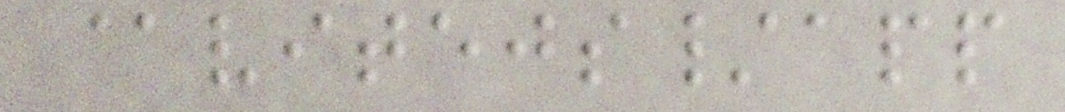@vitejs/app
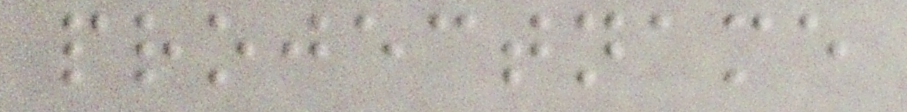projectname
